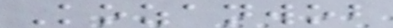Kozanwob
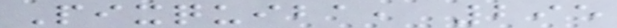Pixquiba, 295
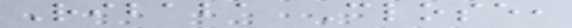Ribaba Close,
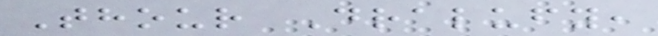Thour Dralufy,
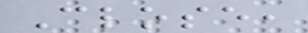Close,
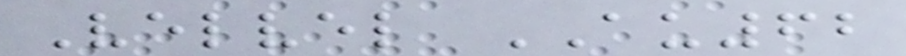Velvel AU62
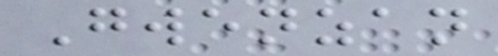Gwenzan
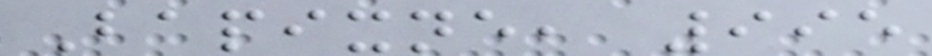Bapixne, 995
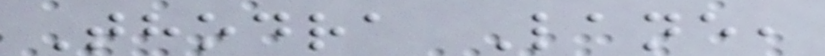Thodra Lane,
